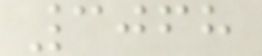3068
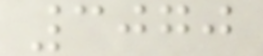3070
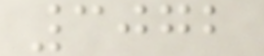3072
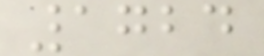1724
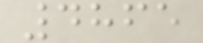4865
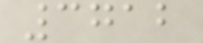3712
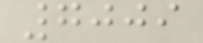7009
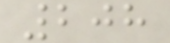208
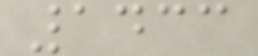1433
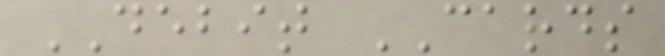DEBIT CARDS
